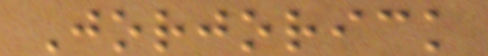Jorjorick
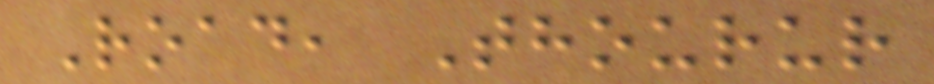Road, Thourur
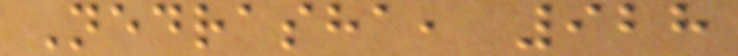Nedrasha, 928
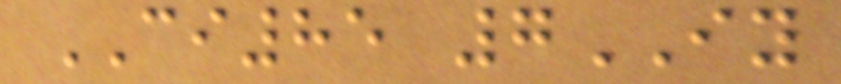CI85 7IY
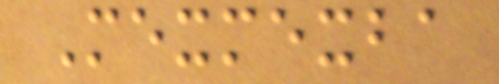Mexmexba
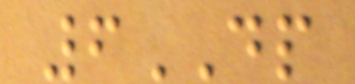6DP
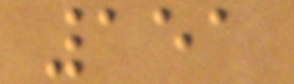151
